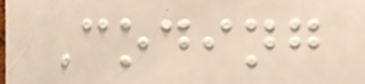Coding
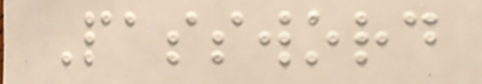Password
